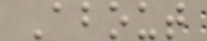About
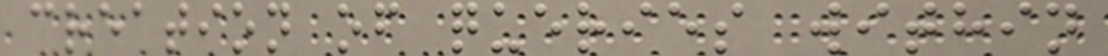creation of queries within
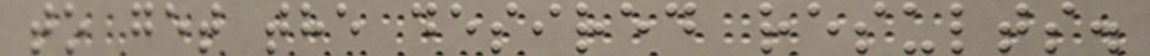to get the desired results.
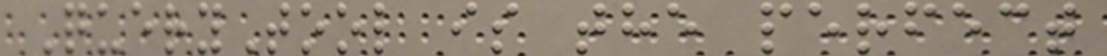QueryTool is the perfect
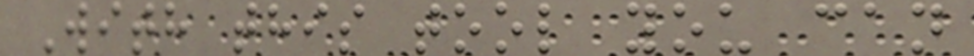With this tool you can
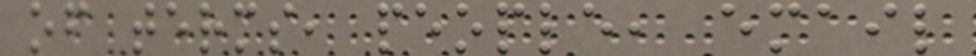of terms, people, email
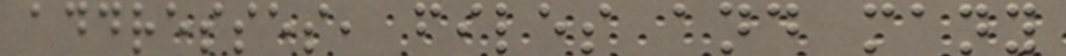addresses, files and many
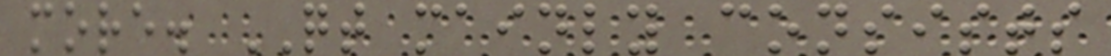more. QT mainly consists
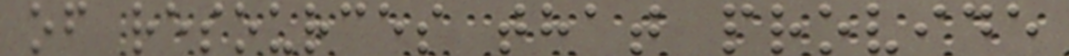of resources that provide
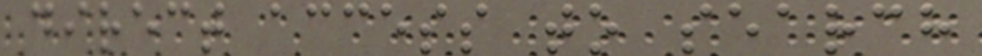direct access to search
